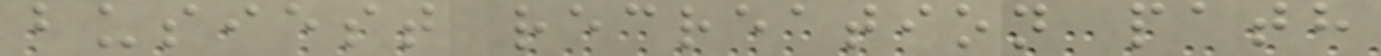busiest recreation path
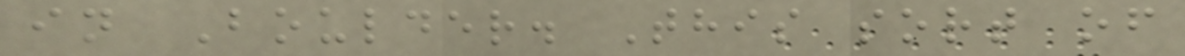in Boulder. This sort of
